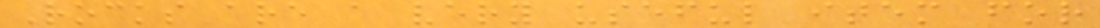Rocks are a very useful item for
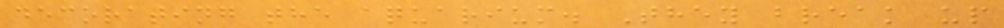decorating the aquarium. They break up
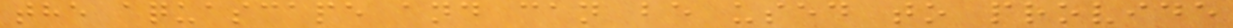the aquascape and can be used to provide
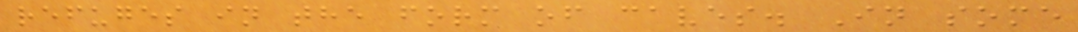refuges in the form of caves. In some
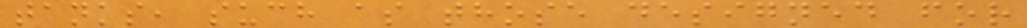tanks, such as those designed for
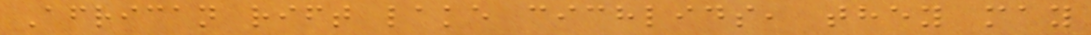African rift lake cichlids, they may
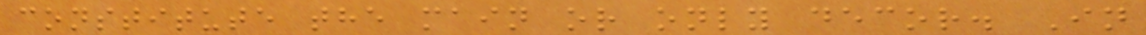constitute the main or only decor. In
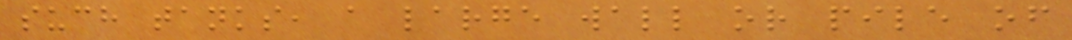such tanks, a large wall or pile of
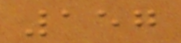157
